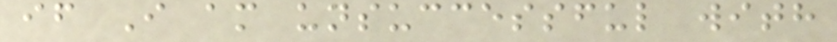if I am unsuccessful with
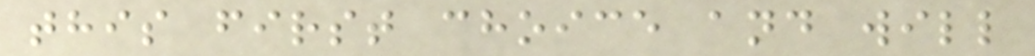this first choice and will
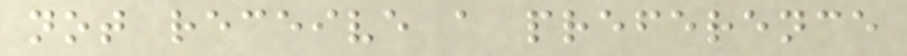not receive a preference
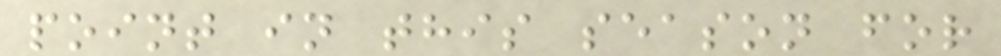point in this season for
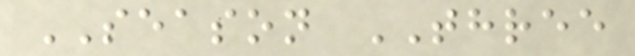SEASON THREE
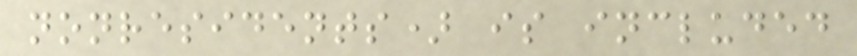nonresidents) is included
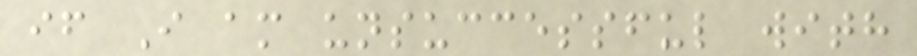if I am unsuccessful with
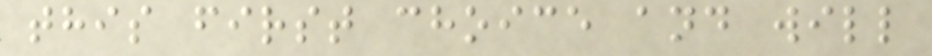this first choice and will
